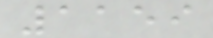1159
